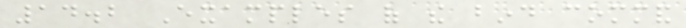14.2 Examples of the bind command
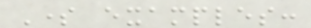Some examples:
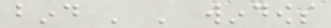bind ' ' windows
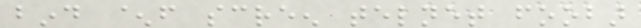bind ^f screen telnet foobar
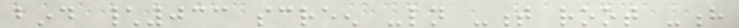bind \033 screen -ln -t root -h
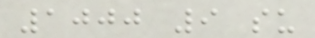1000 9 su
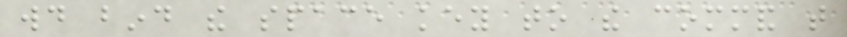would bind the space key to the command that
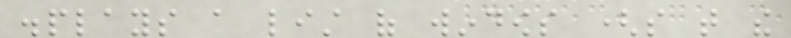displays a list of windows (so that the
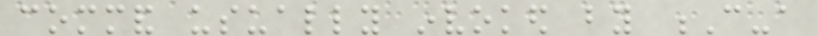command usually invoked by C-a
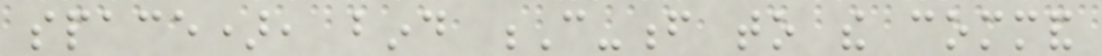space), bind C-f to the command
